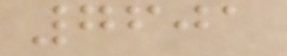7601
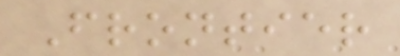Frontier
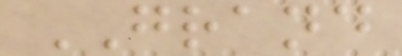GRAND
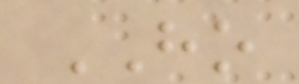HO
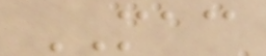MAC
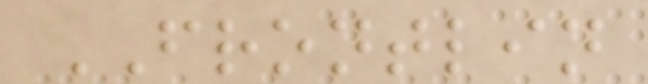FRONTLIN
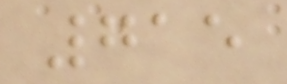715
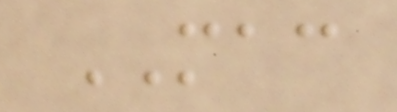MAC
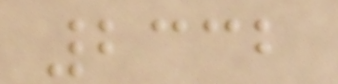2332
